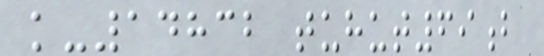k-14832 tuhut69b
